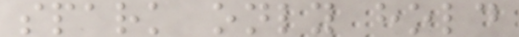spark only hold
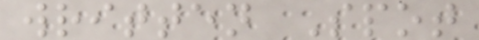written Spot
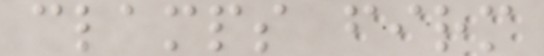clamps firm
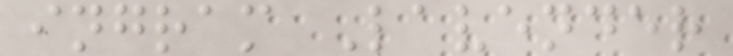ingram Lavender
